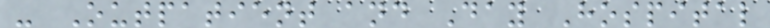- Outpatient and Day Hospital
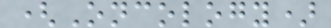(Oncology)
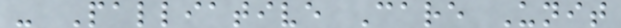- Palliative Care Unit
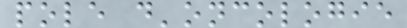pole d'oncologie
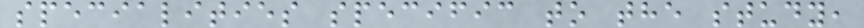specialities specific to the study,
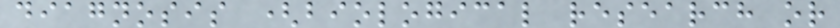diagnosis (biological research or
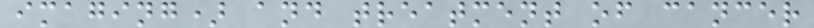imaging) and treatment of cancer
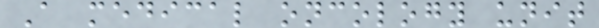A medical oncology unit
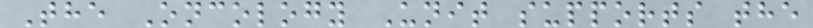The Oncology Unit supports the
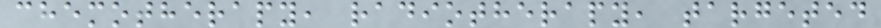chemotherapy, radiotherapy, targeted
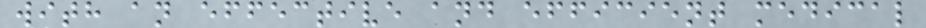with an effective and efficient medical
